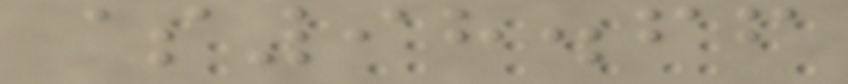$98.66
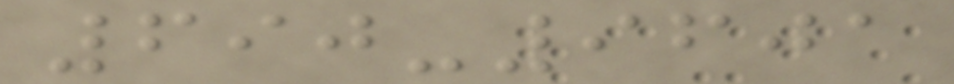690-9601
